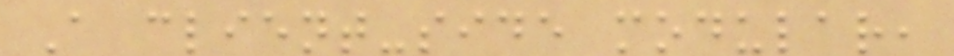A client-side modular,
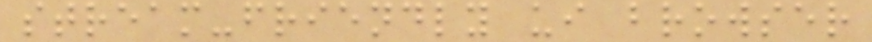stream-friendly ui browser
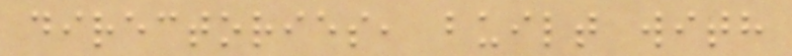directories, built with
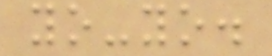yo-yo.
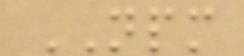NPM
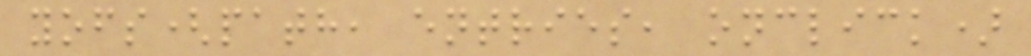yofs(path, entries, onclick)
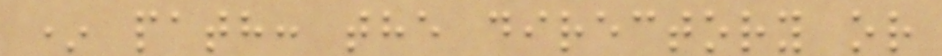* path: the directory or
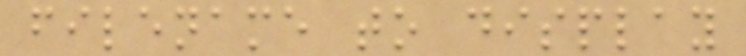filename to display
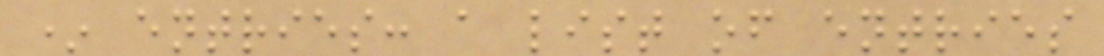* entries: a list of entries
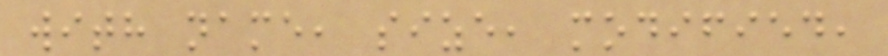with name, size, modified,
